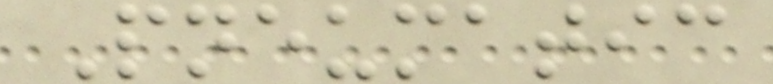Pneumatic
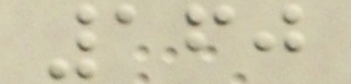160
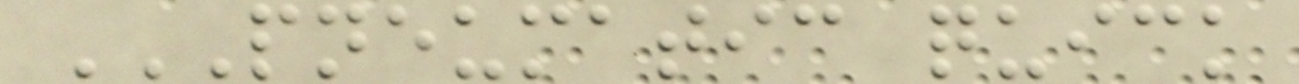PNEUMATIC QUICK
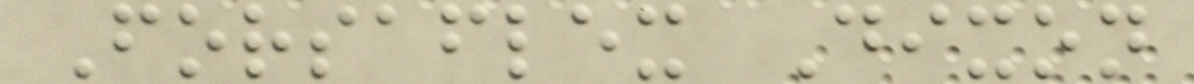Forsaflex Dixon
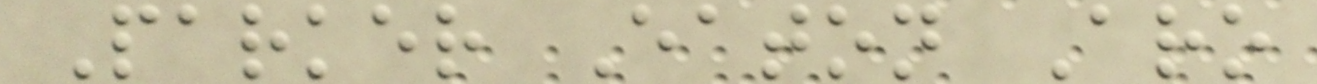Parker Eaton Aro
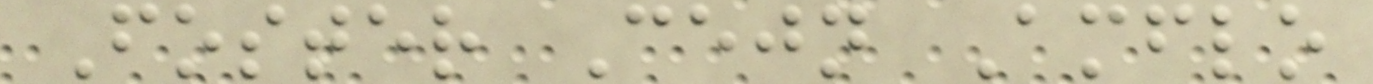Foster Cejn Amflo
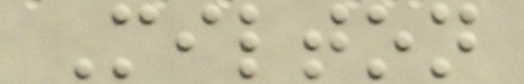Milton
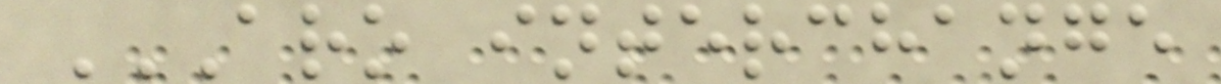ARO INTERCHANGE
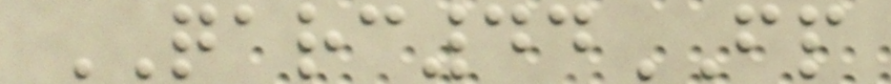QARC44FP
